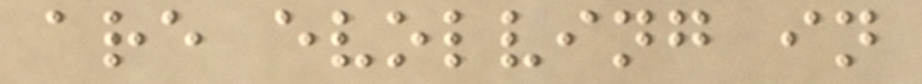are evolving in
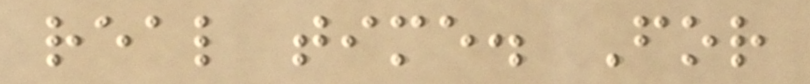real time. For
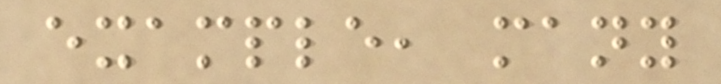example, many
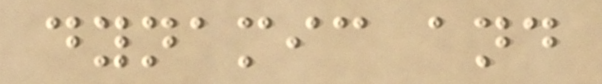dynamic and
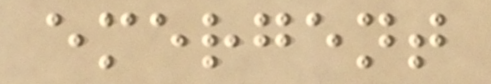emergent
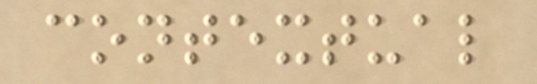contextual
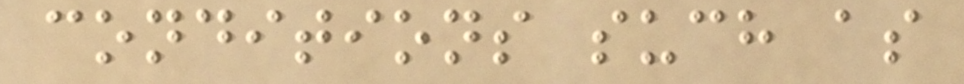conditions such as
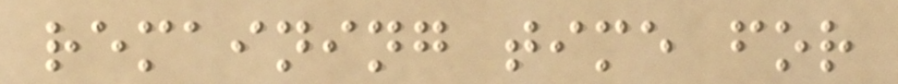remaining time for
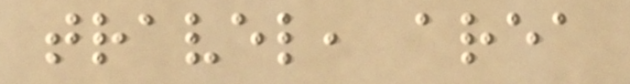travel, area
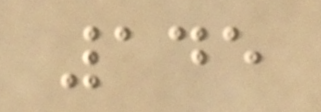145
